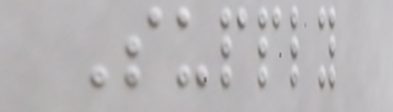Supply
